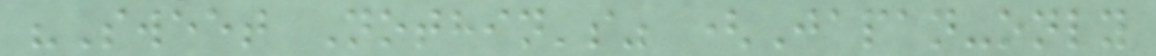"Sweet Nothin's" (Japan-only
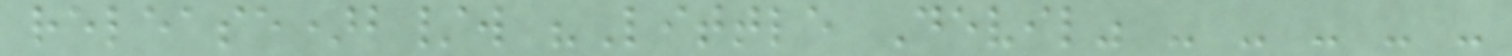release)b/w "Little Devil" - - - - -
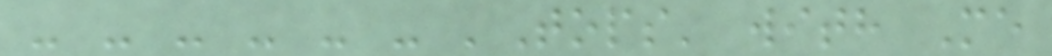- - - - - - 'Tops' with Me
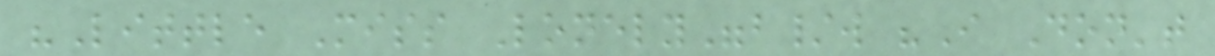"Little Miss Lonely"b/w "I Don't
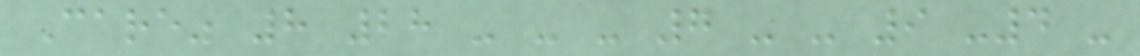Care" 8 28 - - - 7 - - 9 -4 -
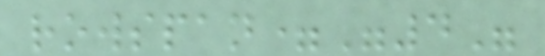rowspan="4"
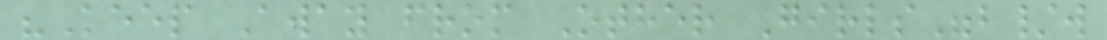"Keep Away from Other Girls"b/w
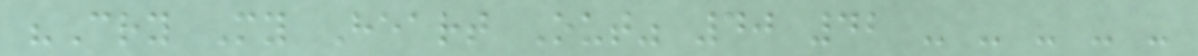"Cry My Heart Out" 40 42 - - - - -
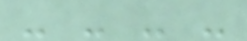- - - -
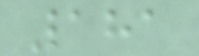181
